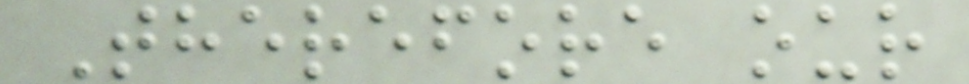Therefore our
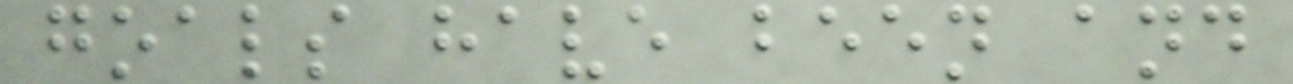goals have been and
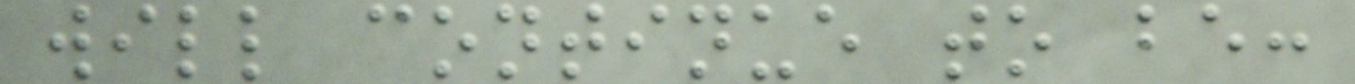will continue to be:
